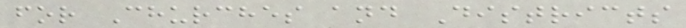for Churches and Districts
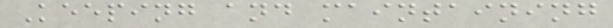Keeping and maintaining
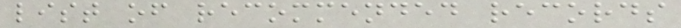list of recommended records
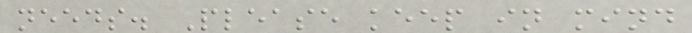needs. Please keep in mind
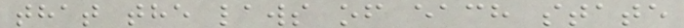that the laws of each state
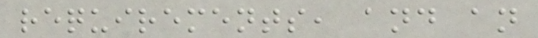requirements, and an
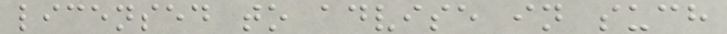licensed to advise in such
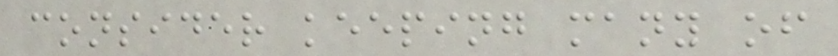consider keeping many of
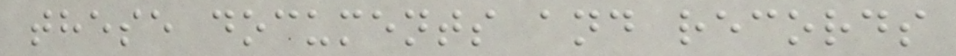these documents and records
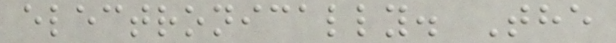electronically. The
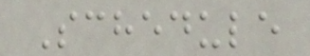Schedule
